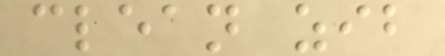clean zib
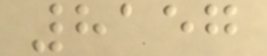8157
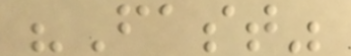"Fast"
